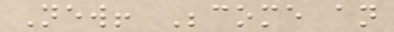New! Become an
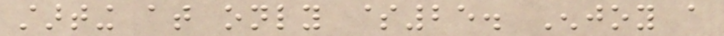starting at only $25. Enjoy a
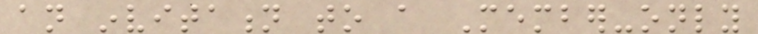an invitation to a Member-only
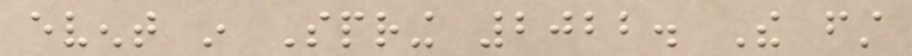event in Spring 2022. The first
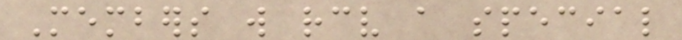Members will receive a special
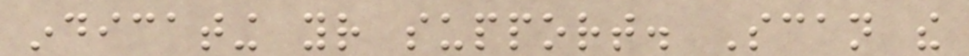indicating your support. Scan the
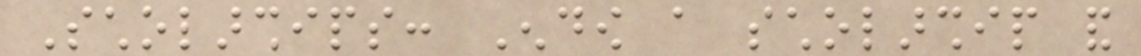Scholarships: Endow a scholarship and
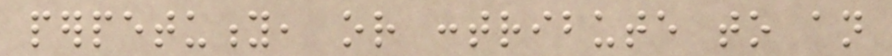perpetuity, or contribute to an
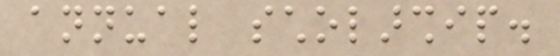annual scholarship.
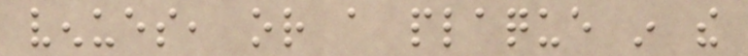venues, or a plaque in the
